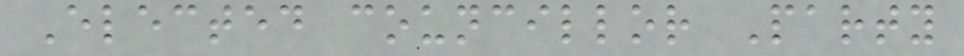Elected councillor Party
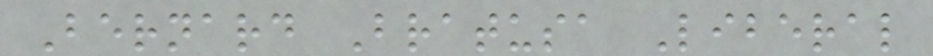Bernard Bratusa Liberal
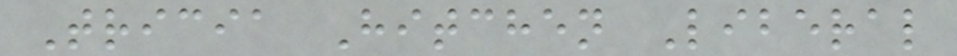Tricia Hitchen Liberal
